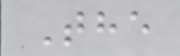The
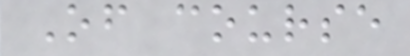Of course
